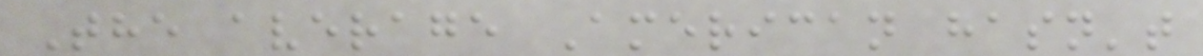The average American hasn't
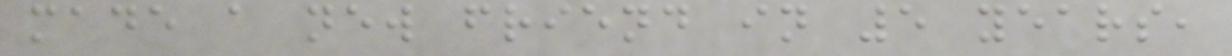made a new friend in 5 years,
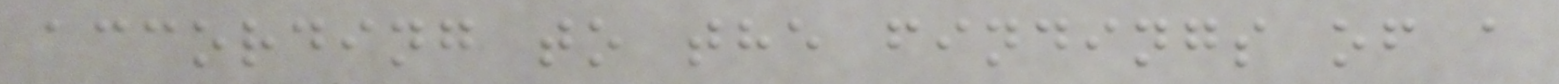according to the findings of a
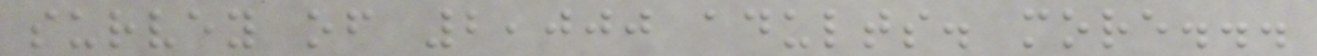survey of 2,000 adults. more...
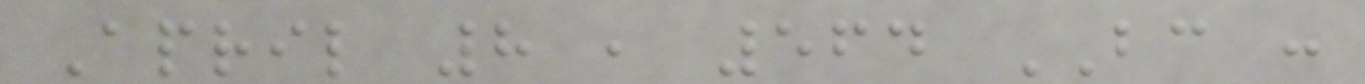April 8 , 564 BC :
